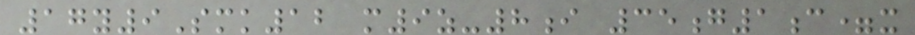17y9Smk12 m9z-8i 35g1c=x
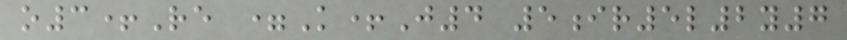o3+Re =K+J4 5ir5l2y7
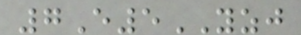7E5YZJ
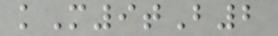kM9tB2
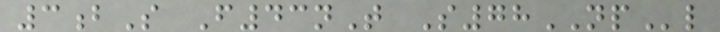3bS F43nT S78NPl
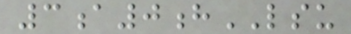3a0hLSU
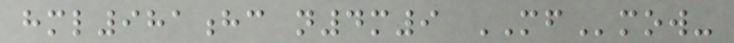hml981hc n4m9 MFmow-
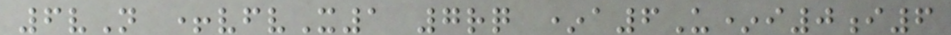6vN +vfvX1 7rq *a6U*i0i6
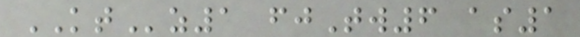KTz1 fjTw6 as1
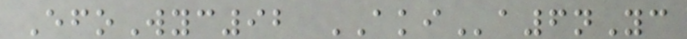EfoWyc92 AKIa6nYc
